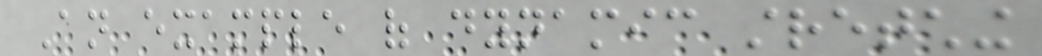An example of dynamic stretching
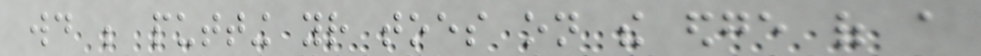would be putting your toes on the edge of a
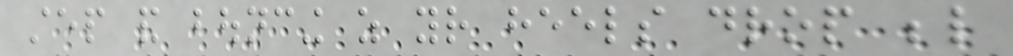step and bouncing as your heels drop below
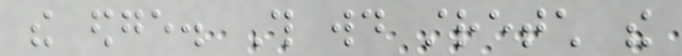the edge. This would stretch the
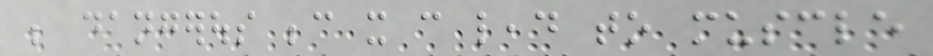be dangerous because it can lead to muscle
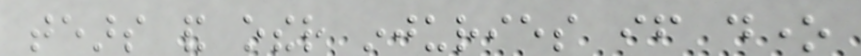tears and other injuries if done
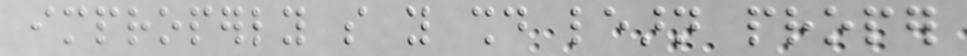improperly so you should learn proper
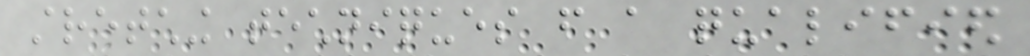stretching techniques from a qualified
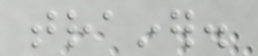trainer.
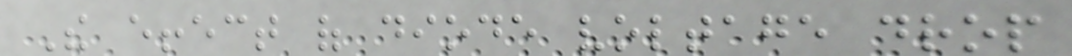The effect of diode voltage drop
